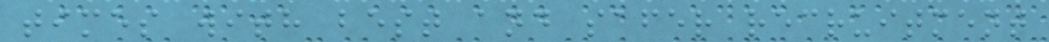times with best and safer recruitment
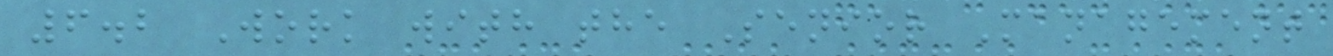6.2 Work with the Senior Management
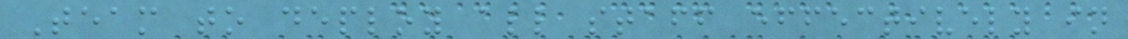Team to deploy all staff effectively in
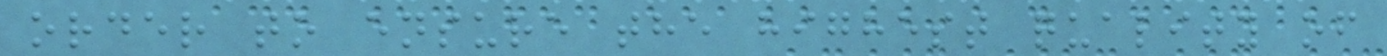order to ensure the highest quality of
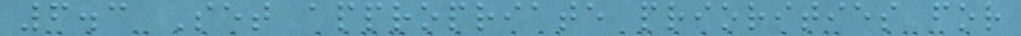6.3 Set appropriate priorities for
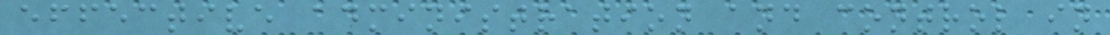effective administration and control in
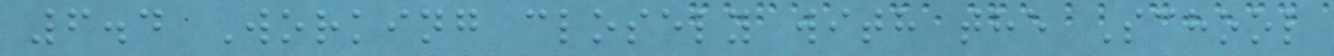6.4 Working closely with the School
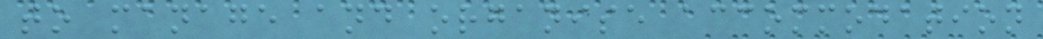to manage and organise accommodation
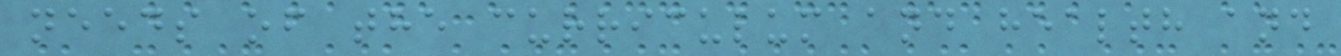needs of the curriculum and health and
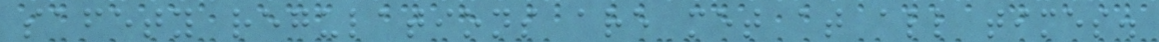safety regulations are met at all times.
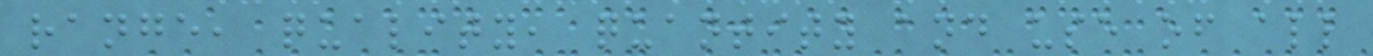range, quality, quantity and use of all
